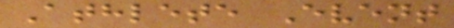Athlete Event
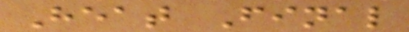Heat Final
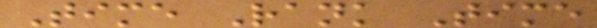Time Rank Time
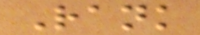Rank
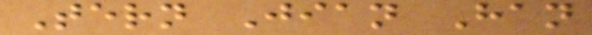Tern Jian Han
